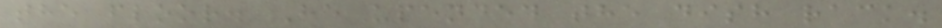the floor. He upended the dish rack.
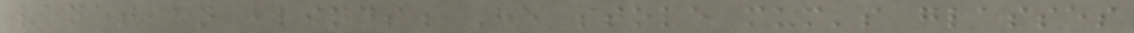venetian blinds. He stole mum's glasses
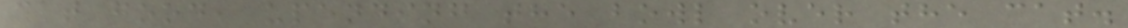cat food, upending the bowl over the cat.
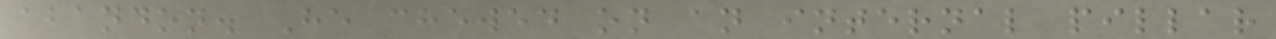abandon. He chewed on an internal pillar
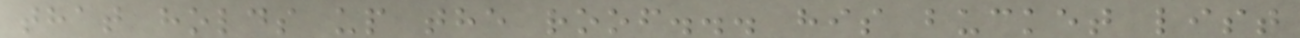that holds up the roof... his bucket list
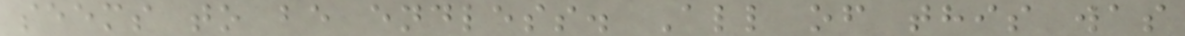seems to be endless. All of this was
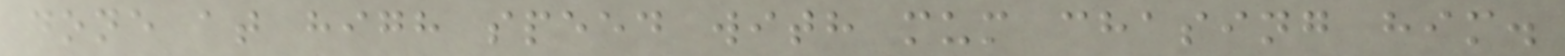done at high speed with mum chasing him.
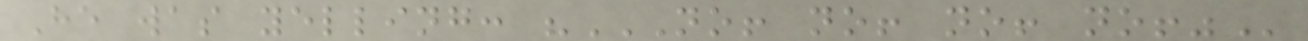He was yelling: "NO! NO! NO! NO!"
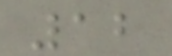12
